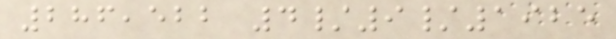286,522 4/9/1925
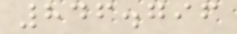846.796
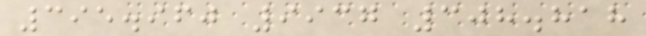395.960 9937 308.818
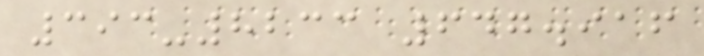393-8233 647.916
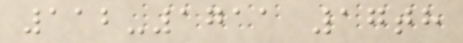112-1711 17th
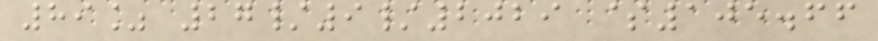89% 27/9/2029 $105.66
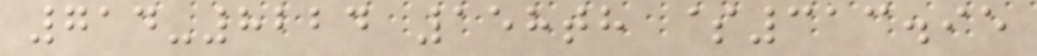714-8224 158th $313.95
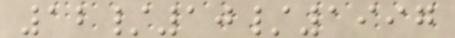12/10/1997
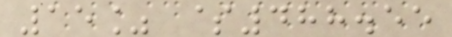15% $488.55
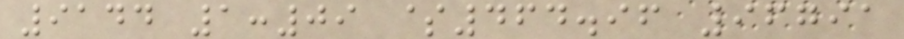9144 1:09 $464.96 96791
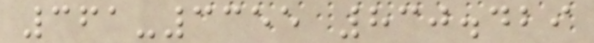361-3355 830.429
